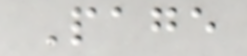Page
